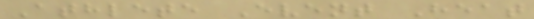Athlete Event Heat
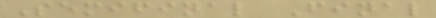Semifinal Final
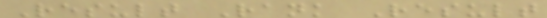Result Rank Result
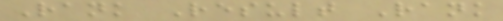Rank Result Rank
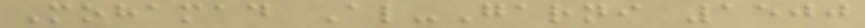Mohamad Al-Garni 1500
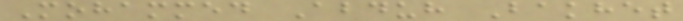Mohammed Abduh Bakhet
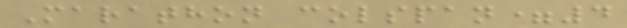Marathon colspan=4
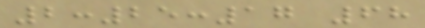2:25:17 68
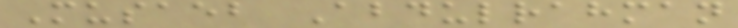Musaeb Abdulrahman
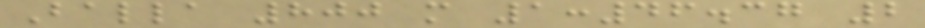Balla 800 m 1:46.37 2
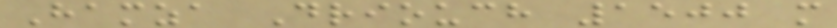Hamza Driouch 1500 m
